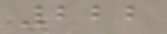222
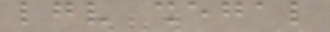lgv shegal
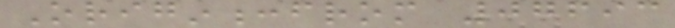Origin:from 07693
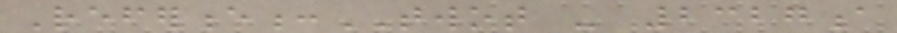Reference:TWOT - 2327a
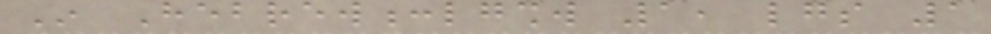In Hebrew:lgshw 1, lgs 1
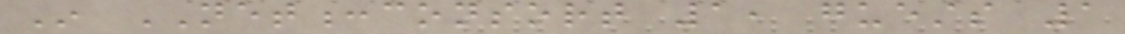In NET:consort 1, guests 1
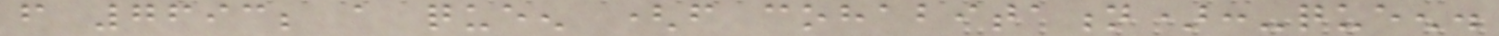from 7693; a queen (from cohabitation):-queen.
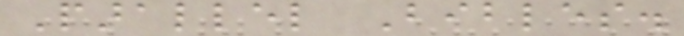Parallel Bibles.
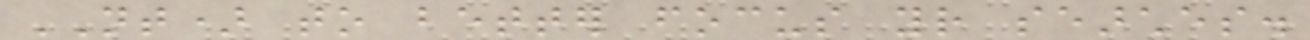NT) to better focus your searches.
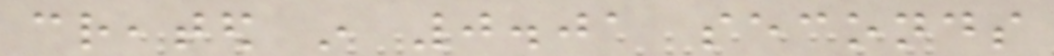created in 0.01 seconds
